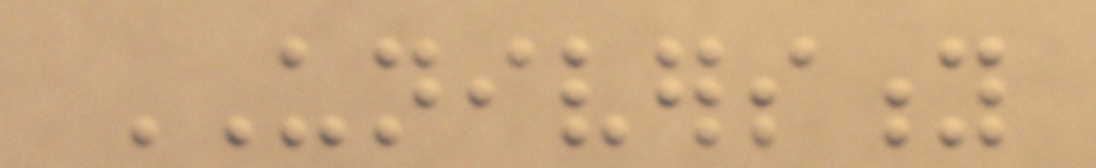UNIVERSITY
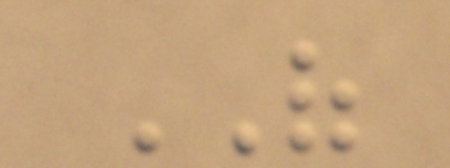OF
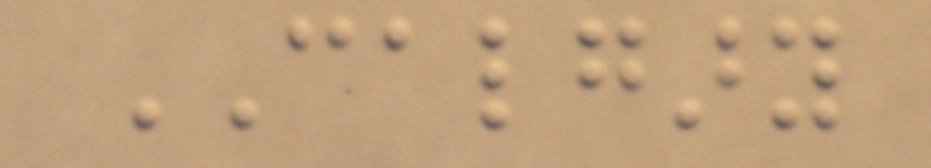CALGARY
